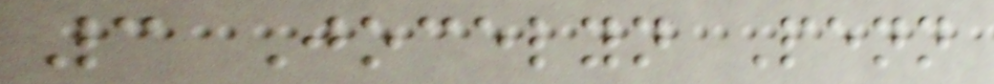3 Jocelyn Penn
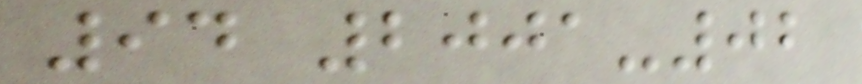94 2001-02
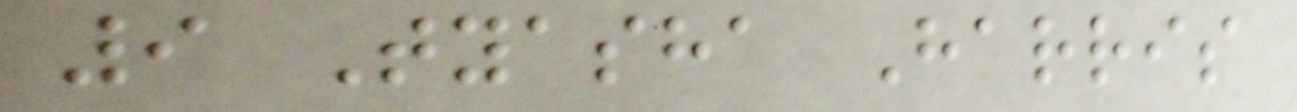9 Tyasha Harris
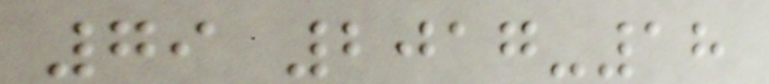79 2017-18
